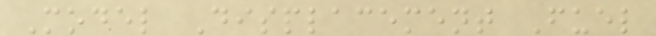Model Displacement Fuel
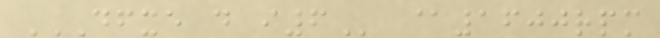DFXE D I6 @1600rpm
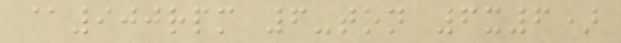@900rpm 6-ton 6x6)
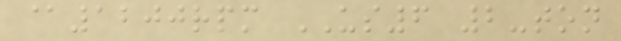@1200rpm US6 2-ton
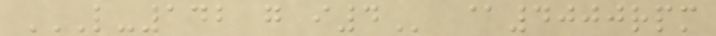L-142 G I4 @4000rpm
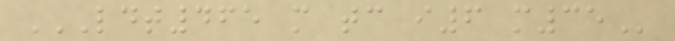LDT465 M TC I6 M35
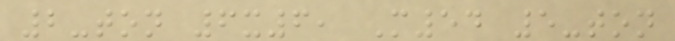2-ton 6x6, M54 5-ton
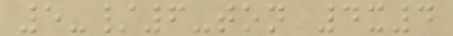5-/6-ton 4x4
